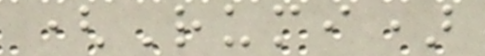(Rumi)
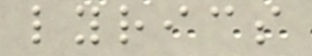lyrics
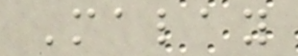Malay
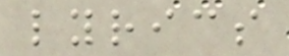lyrics
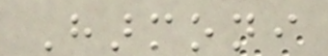Harmoni
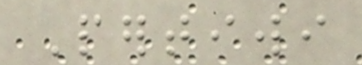Pertiwi
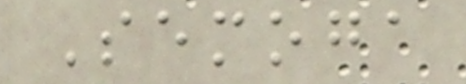Semoga
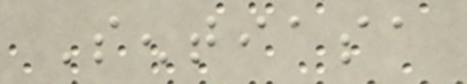Sentiasa
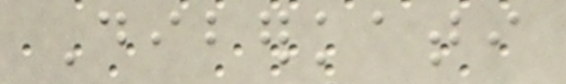Diberkati
